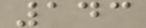143
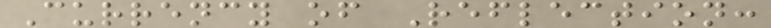Currency of Reflection:
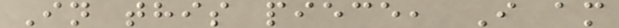In this piece, I am
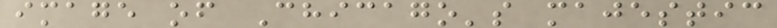image of Chicago's majestic
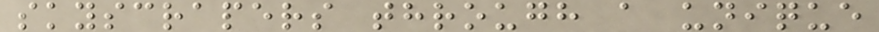skyscrapers through a unique
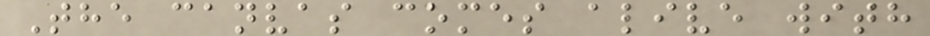The canvas comes alive with
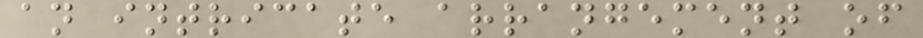an intricate arrangement of
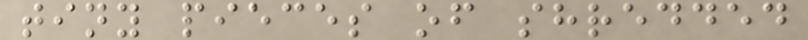tiny pieces of shredded
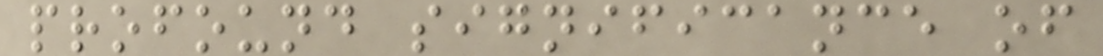profound significance of
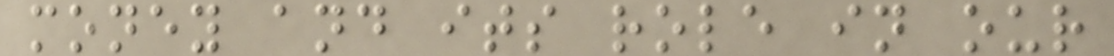money and its role in our
